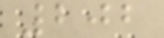202
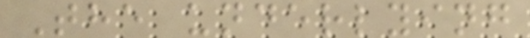The underlying
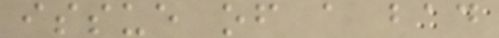issue of a bad
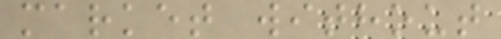market without
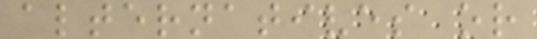alternatives or
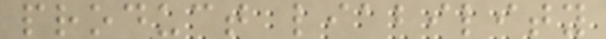product liability
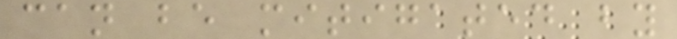can be mitigated by
